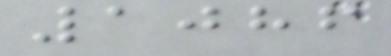1086
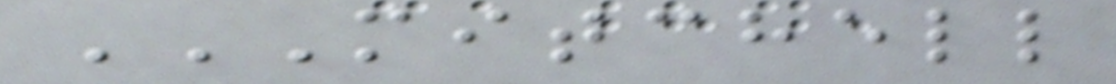MITCHELL
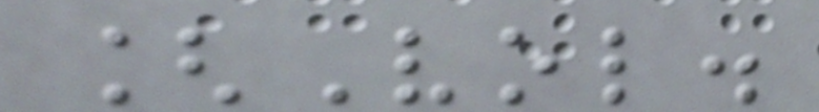[Vol.
